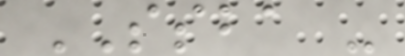SSBA -
